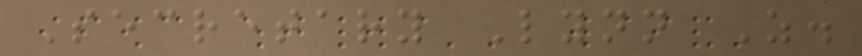Secretary Lynn Z.
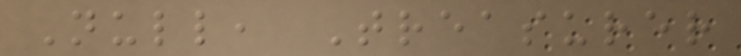Null, Treasurer
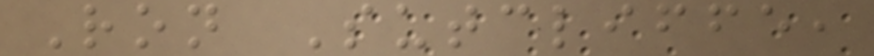Ron Sutcliffe,
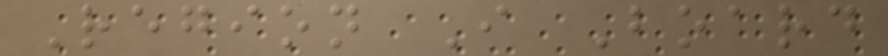Region I Board
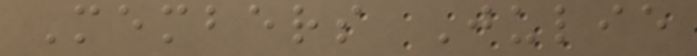Members Julie
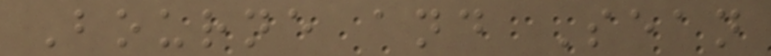Bourne and Sean
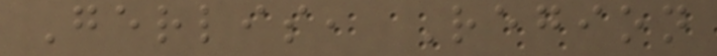Gerlis, Region
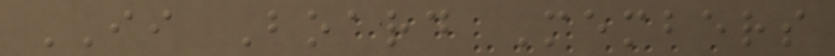II Board Members
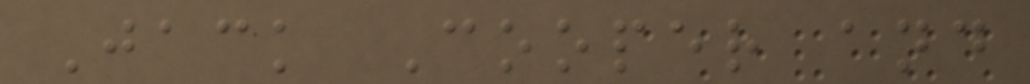Jack Cooper and
